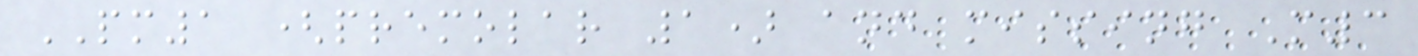PM1 (premolar 1) and missing M3
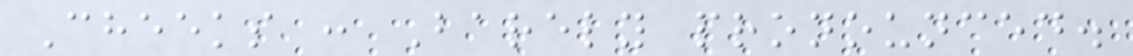Cheeks : Barely pronounced.
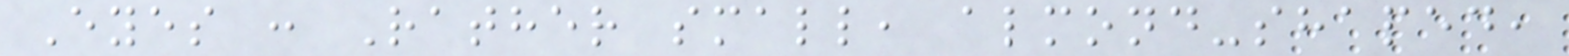Eyes : Rather small, almond-shaped,
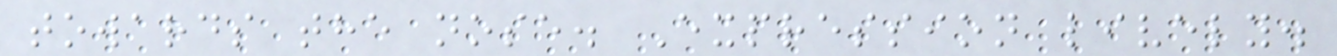towards the nose. Expression lively.
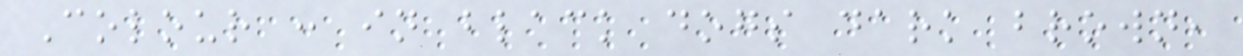Colour : in black dogs dark brown,
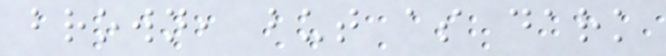brown, but as dark
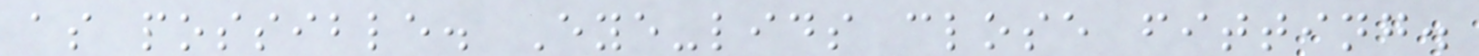as possible. Eye-lids close fitting.
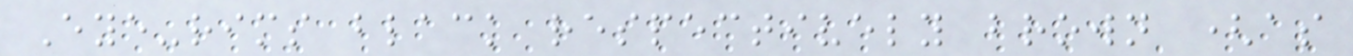Eye-rims black respectively brown (as
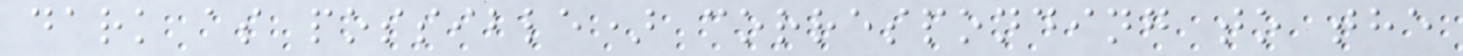dark as possible) corresponding to the
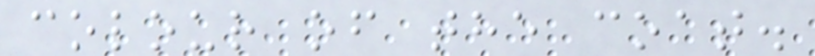colour of the coat.
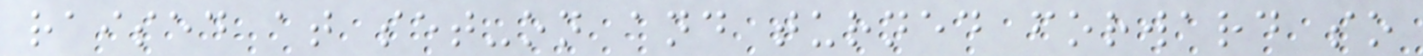raised at set-on and turned forward so
